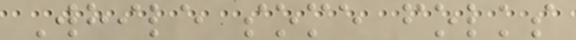While some folks
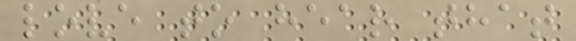love to hear that
